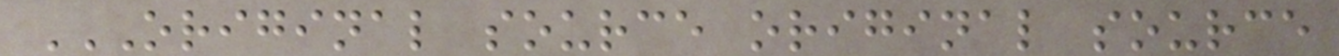ORIGINAL SOURCE ORIGINAL SOURCE
